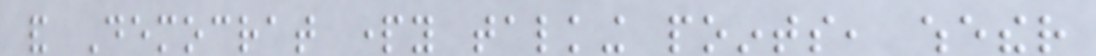and Democrat party talking points, whether
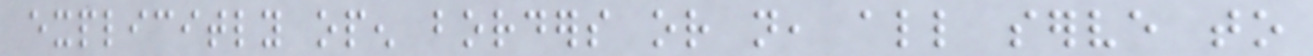explicitly open borders or not, all serve to
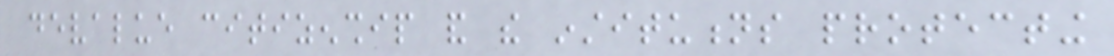devalue citizenship and the institutions protecting
